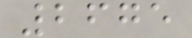2675
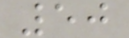50
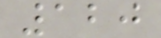120
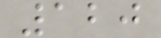120
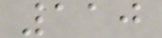110
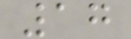17
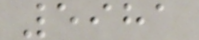5981
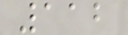112
